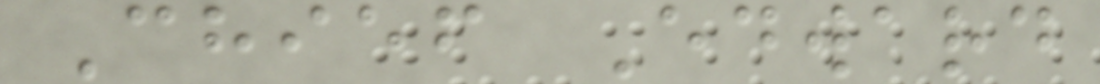Chief Edward
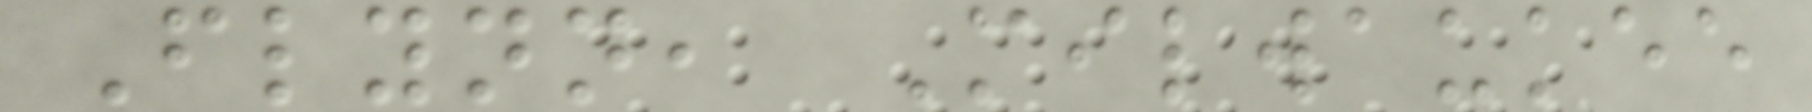Flynn, Milwaukee
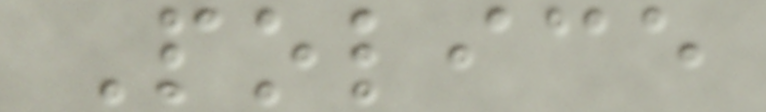Police
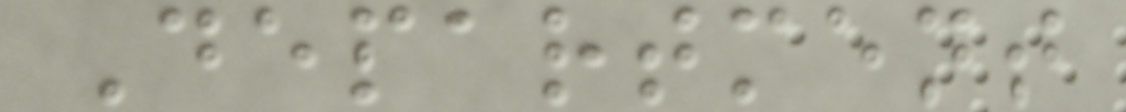Department
